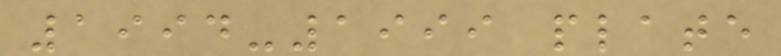1994-1999 plate
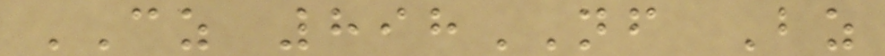CZ 898NF Bz
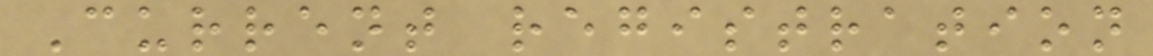Current registration
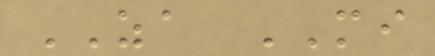ZA MI
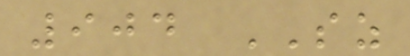904 SZ
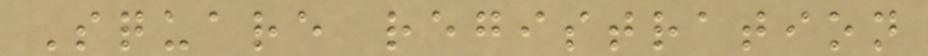Square registration
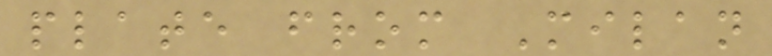plate from Milan
